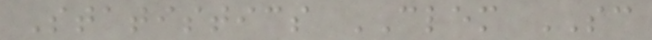Statistics CLEM SC
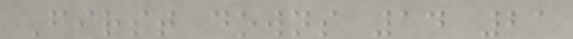First downs 14 21
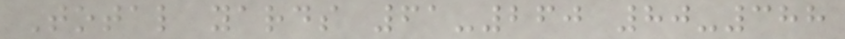Total yards 61-260 80-388
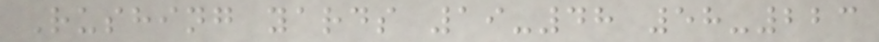Rushing yards 19-48 58-223
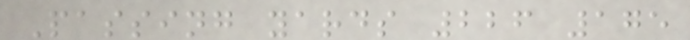Passing yards 226 175
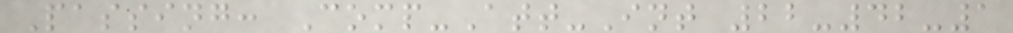Passing: Comp-Att-Int 22-42-1
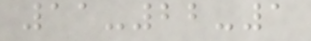11-22-1
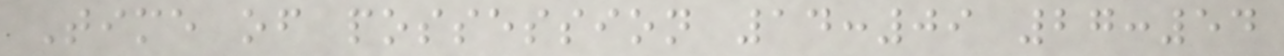Time of possession 14:09 27:54
